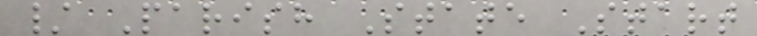/ Parish State Start
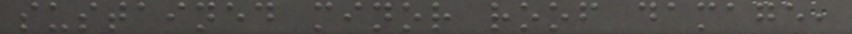sustained minor roof damage,
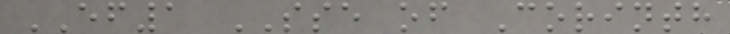EF1 SSE of Corinth
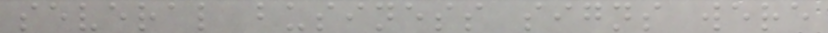several business signs were
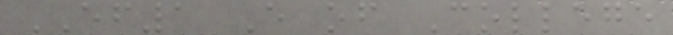EF1 E of College
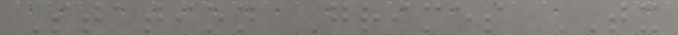Station Grimes TX
